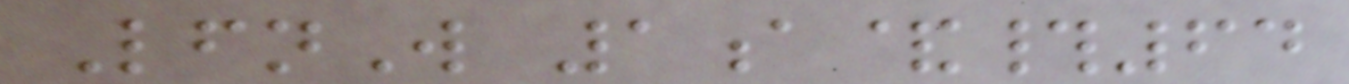LfnW 1a&#64
